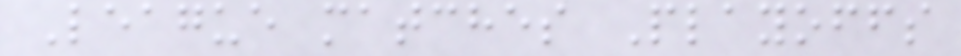League matches Playoffs
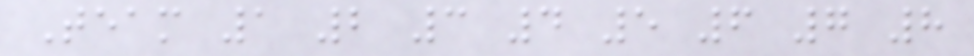Team 1 2 3 4 5 6 7 8
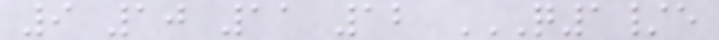9 10 11 12 Q1/E
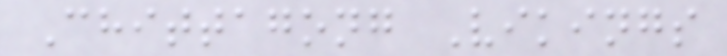Chittagong Vikings
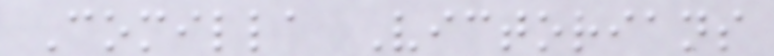Comilla Victorians
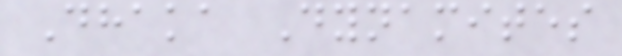Dhaka Dynamites
